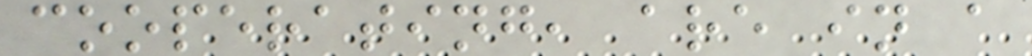cooperating, are in a
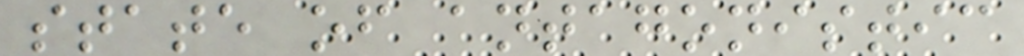state of antagonistic
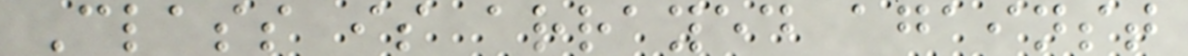Class is arrayed against
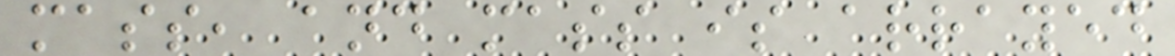mass, and mass is arrayed
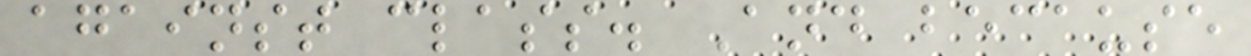against class. And because
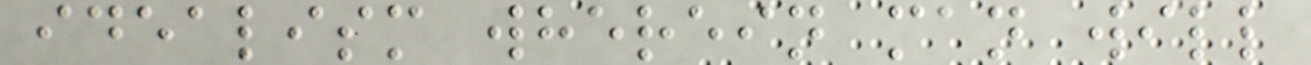idealism wherein man will
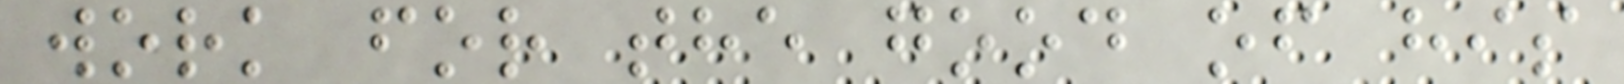work for the good of his
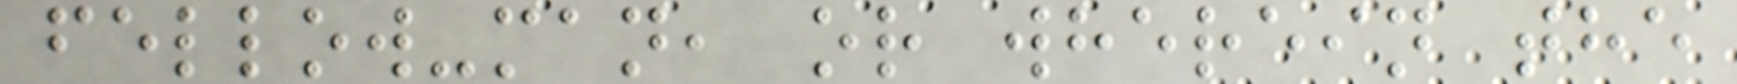fellow-man, or wherein the
